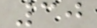30
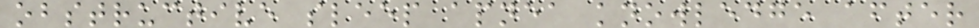obstructive sleep apnea knowledge after
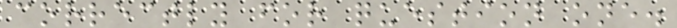correctly for question one.
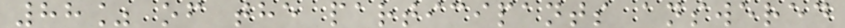88% of the participants answered
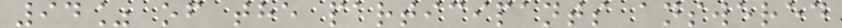94% of the participants answered
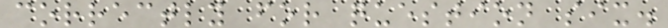correctly for question six.
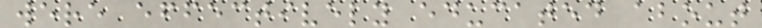were effectively educated about
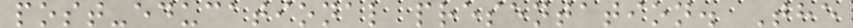post-educational presentation. The
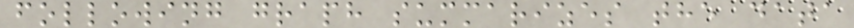following graph summarizes the data
